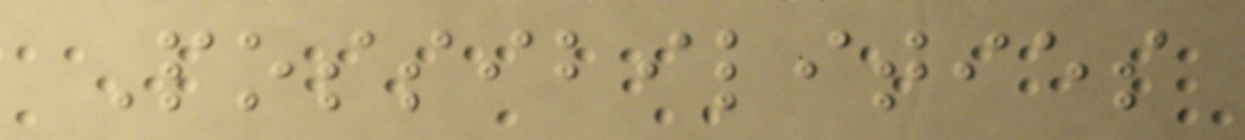Possibilities
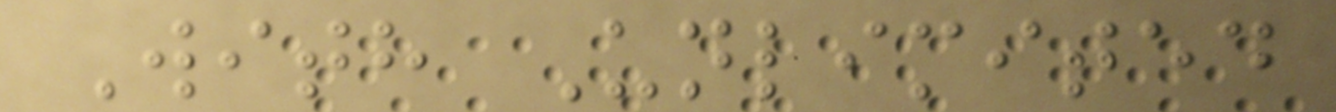With Unlimited
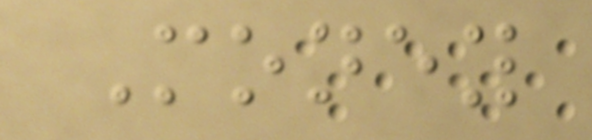Money
